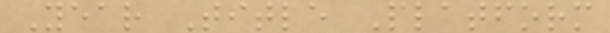Year Title Platform
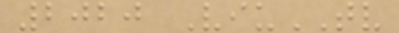2020 ViuTV
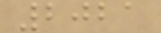2021
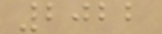2022
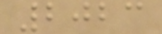2023
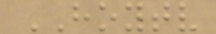HOYTV
